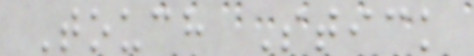Touch Stick
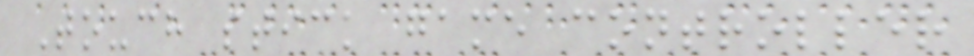Touch stick game controller
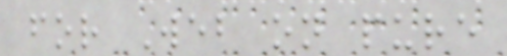for Web on pure
